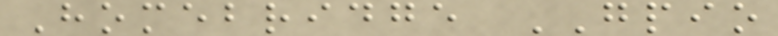Homebridge GPIO
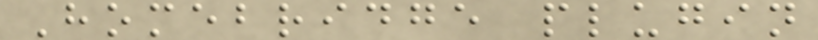Homebridge plugin
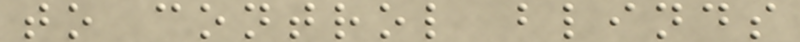to control blinds
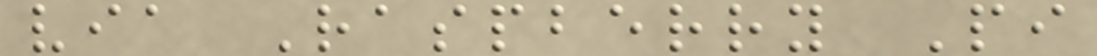via Raspberry Pi
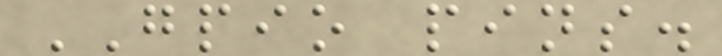GPIO pins.
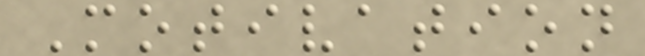Motivation
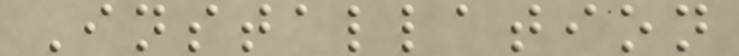Installation
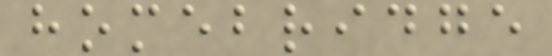homebridge
